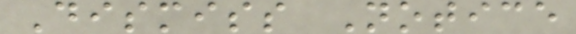Dismiss Notice
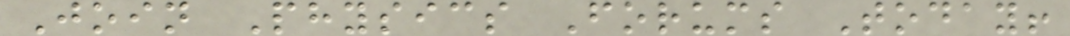Join Physics Forums Today!
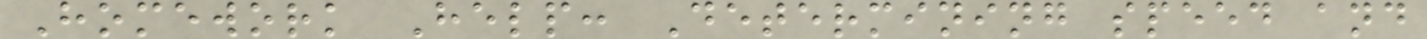Homework Help: Determining speed and
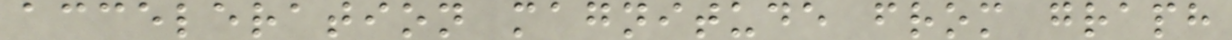acceleration magnitude from graph
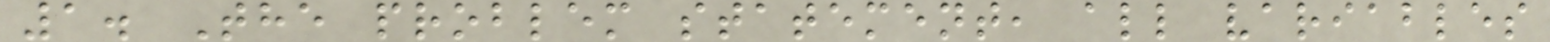1. The problem statement, all variables
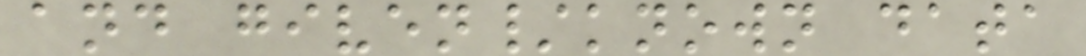and given/known data
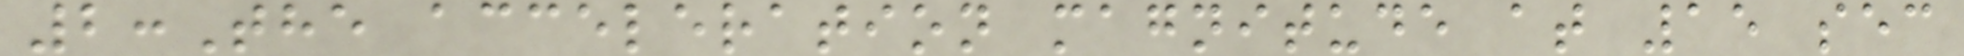2:The acceleration magnitude at 15 sec
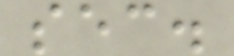sec.
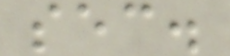sec.
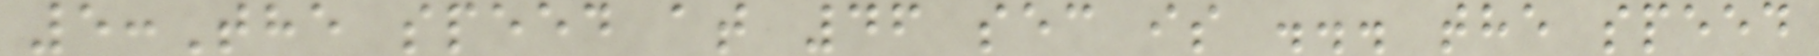5:The speed at 46 sec is ... the speed
